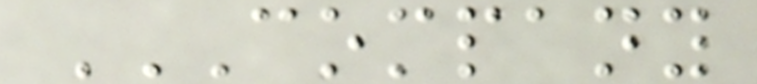COMPANY
